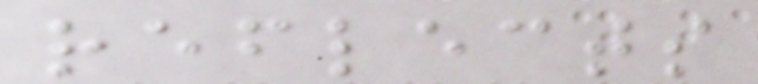reflects
